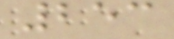253
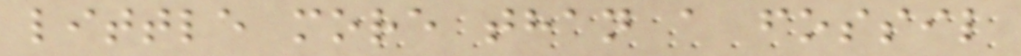little more than a fossil
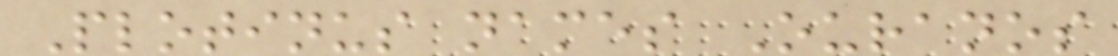Plotinus names Ouranos
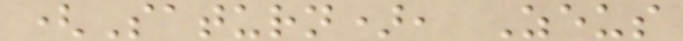(Saturn), Zeus
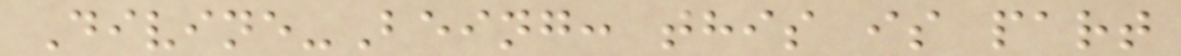Divine-Being: this is part
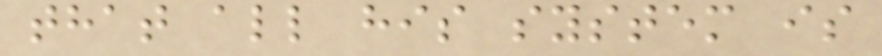that all his system is
